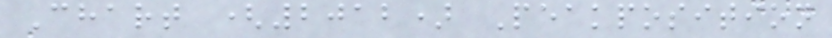Chart (2012) Peakposition
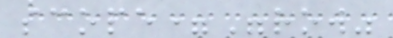scope="row"
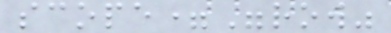scope="row"
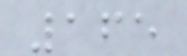165
